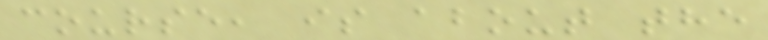course, is about the
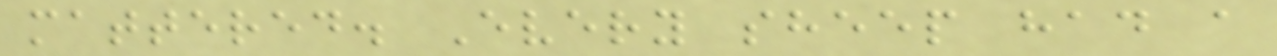mattered. Every sheep had a
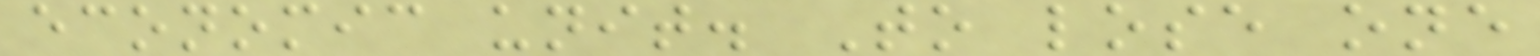economic unit. To lose one
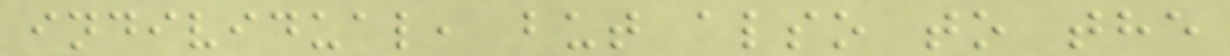individual, but also to the
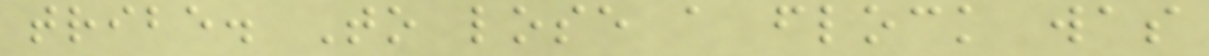tribe. To lose a flock was
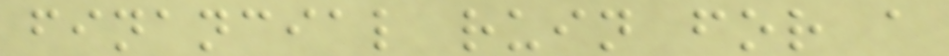financial ruin for a
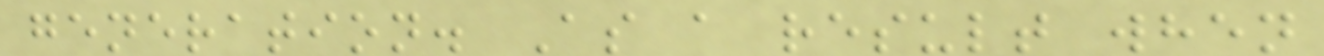generation. As a result when
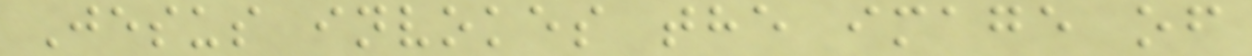Jesus invokes the image of
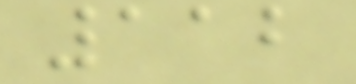112
